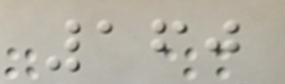160
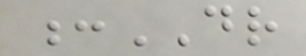:DR
